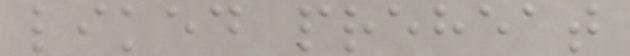liked preheat
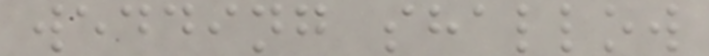wedding shallow
